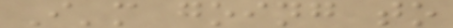I'm going to
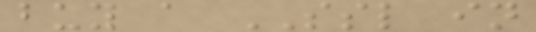buy a SSL in
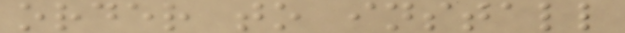order to install
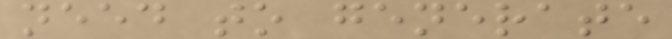need to generate
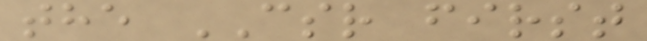the CSR first
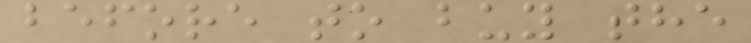before to buy the
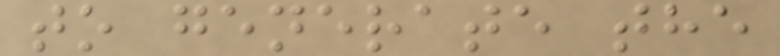to generate the
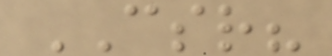CSR?
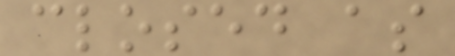closed as
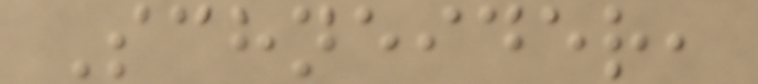Schneider,
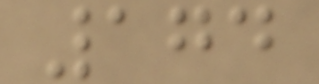174
